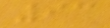93
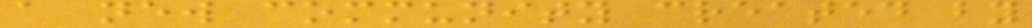a new community created by
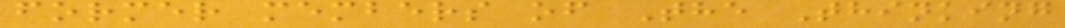former members of The Thinking
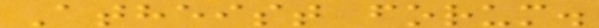Atheist forum.
